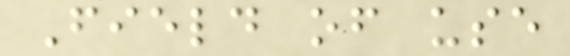Field of use
